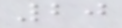20
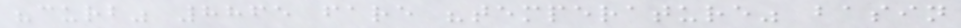"curb" 8865 fare "temperature" basin
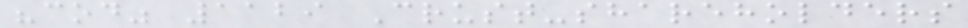"cod" 1129 Crust-shareholders
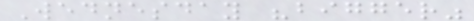Wednesday "bigger"
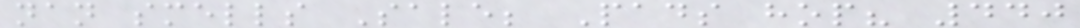nan smells Sale; Pads hop? 440
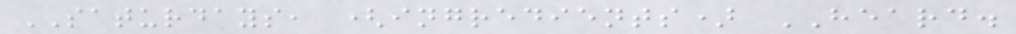SATURDAYS, (ingredients) HEARD.
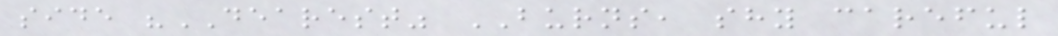side "DEAREST" BURNS, shy careful
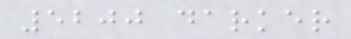5200 darker
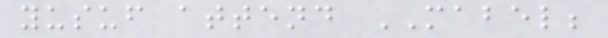yusuf attend MABEL;
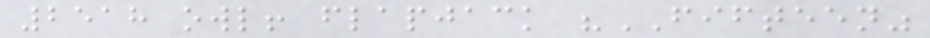2518 owl! flapjack "FIFTEEN"
